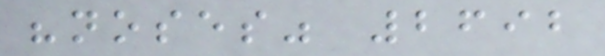"noses" 2692
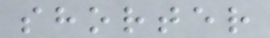shorter
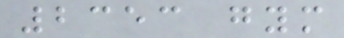2353 gym
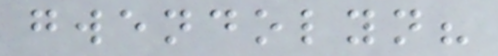gwendolyn?
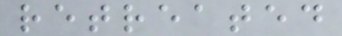retreated
